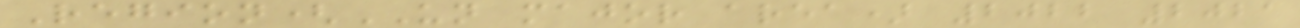Region(UN major area) 2022 2021
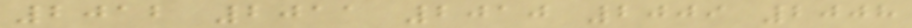2012 2011 2010 2009 2008
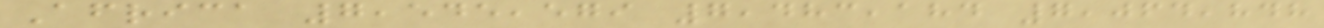Africa 7,545,579 7,483,184 7,064,848
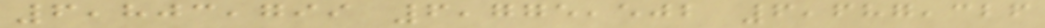6,803,799 6,775,502 6,687,326
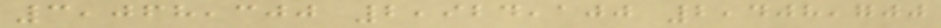3,068,300 2,924,100 2,408,700
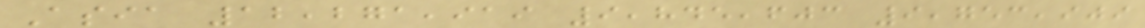Asia 12,271,919 9,845,603 9,753,909
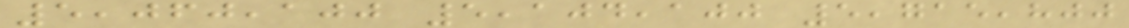5,060,100 5,104,100 5,715,800
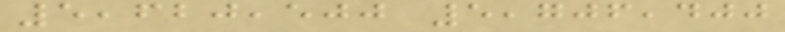5,620,500 5,706,400
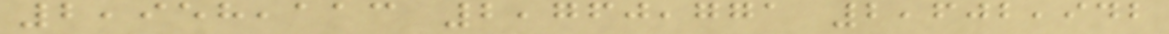2,958,113 2,760,771 2,602,942
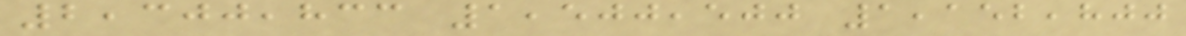2,300,833 1,500,500 1,152,800
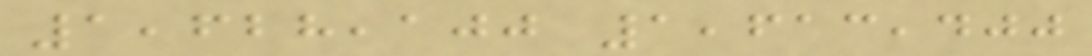1,628,100 1,613,400
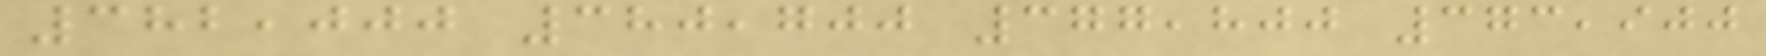382,000 380,700 377,800 373,900
